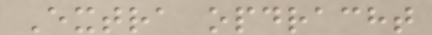Extra opdracht
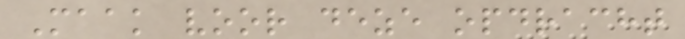Maak voor deze opdracht
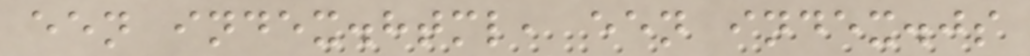een index.html, een index.js
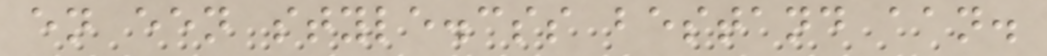en een style.css bestand aan.
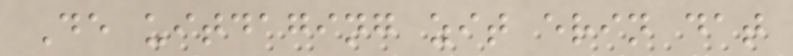De uitdaging zit erin dat
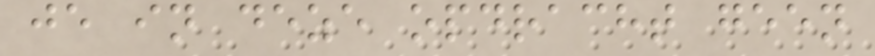je in deze opdracht geen
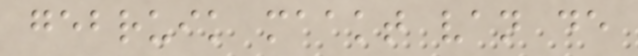gebruik maakt van de
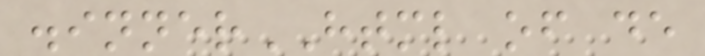.innerHTML of de
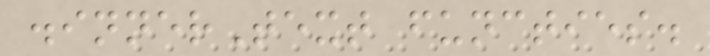.innerText functies.
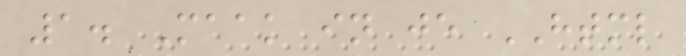1. Maak in je HTML
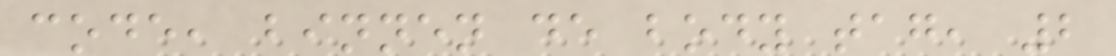code, binnen de body tag, 2
